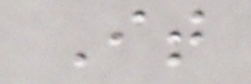It
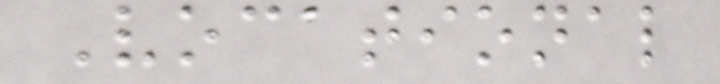Vocational
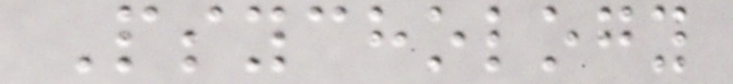Psychology
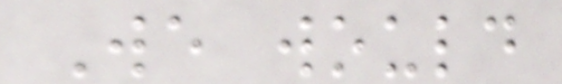We would
